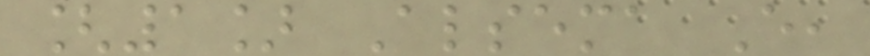[1] Alsema E,
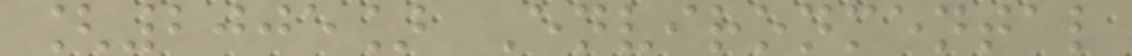[2005] Environmental
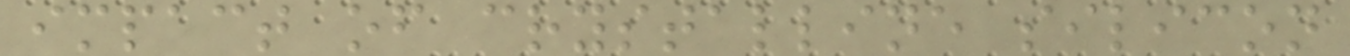impact of crystalline silicon
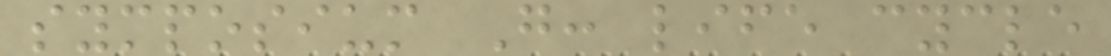symposium G: life cycle
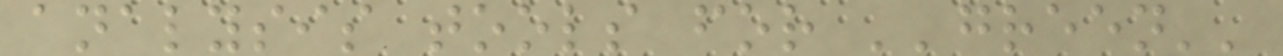analysis tools for ''green''
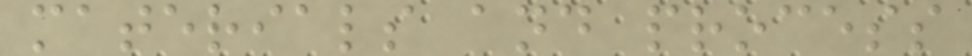materials and process
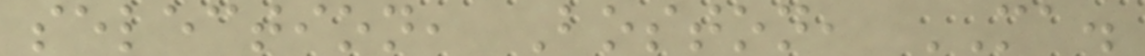selection, Boston, MA.
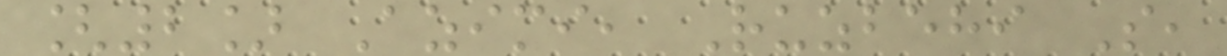[2] Azimi, Ruzbehi S,
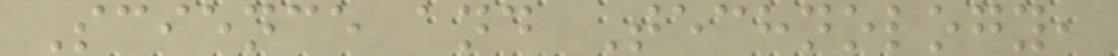Science and Technology,
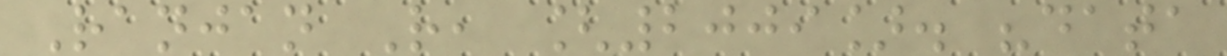Ranjan R, [2009]. "data
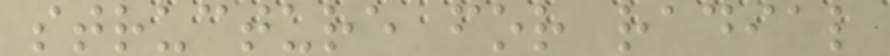structure for radial
